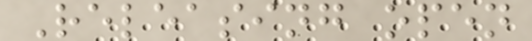Releasing open
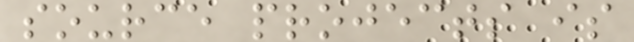source projects is
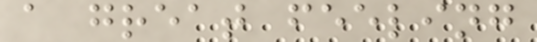a great feeling
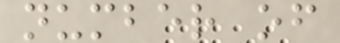number of
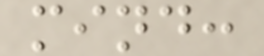mind:
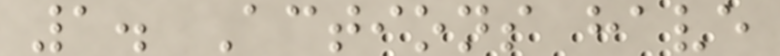1. Actions have
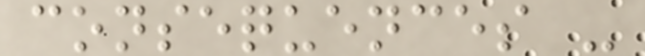consequences -
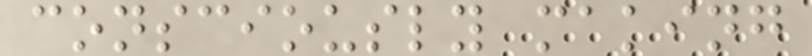consciously making
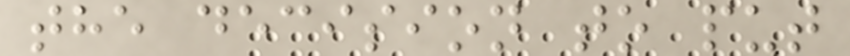the decision to put
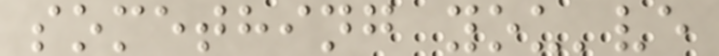something you've
